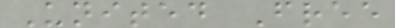United Free
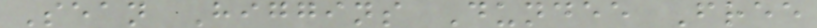Sean Higgins Dundee Free
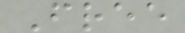Free
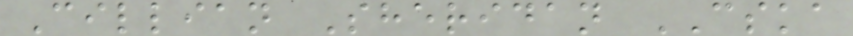Cillian Sheridan CSKA
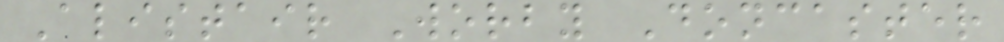Alistair Worby Doncaster
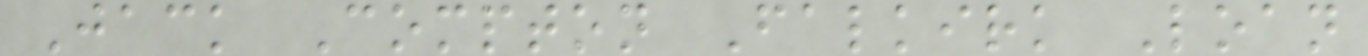Jack Compton Falkirk Loan
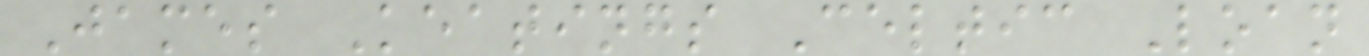James Keatings Celtic Loan
